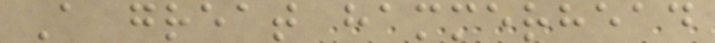A great hammerhead
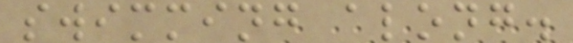swimming along.
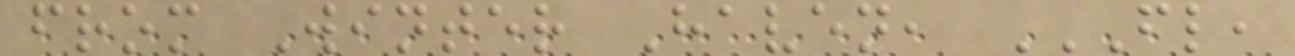from Winter Haven, FL,
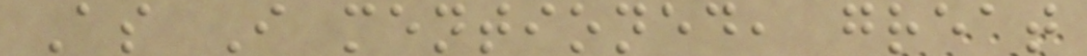As I mentioned, great
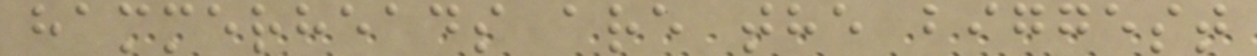hammerheads are the biggest
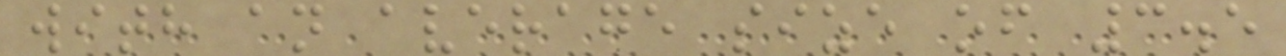with an average size of 3.5
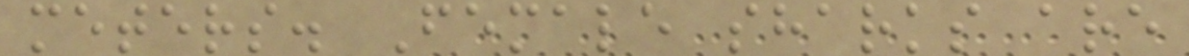meters. Female sharks are
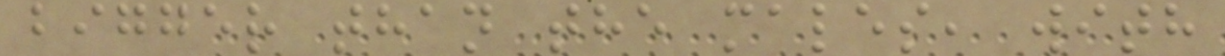bigger than the males, with
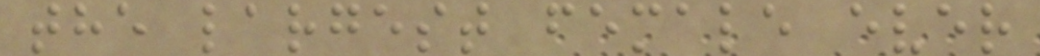the largest female ever
